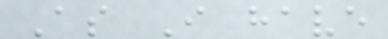As I have
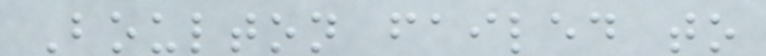Boulton failed to
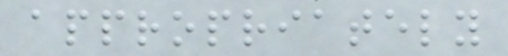appropriately
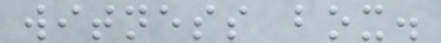witness box.
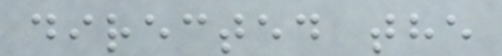directed the
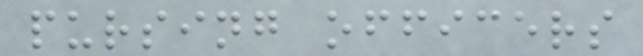pursing officers
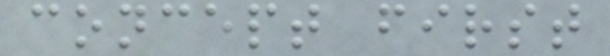concept first
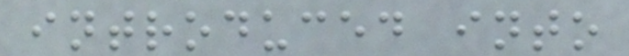introduced into
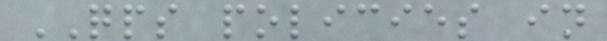QPS policies in
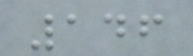146
